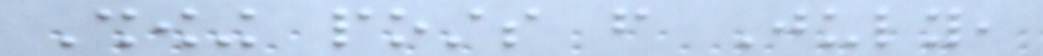Showing posts from July,
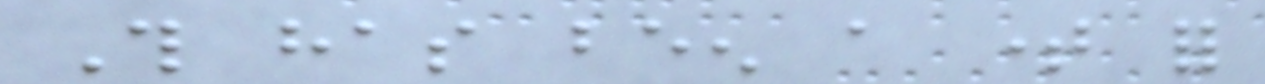This has been a time for
